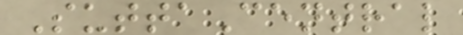SuttaCentral
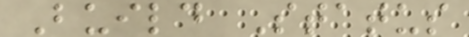Build Status
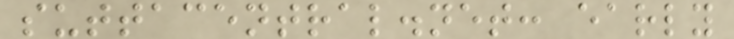suttacentral.net: early
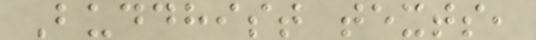Buddhist texts,
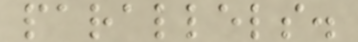parallels.
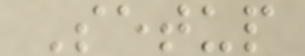Setup
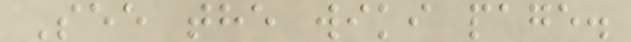See the wiki page.
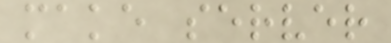make server
